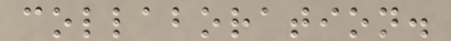collaboration.
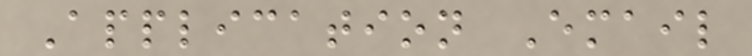Application Email
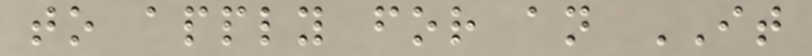to apply for an IT
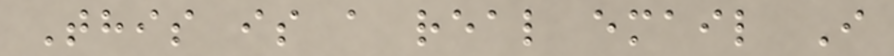This is a real email I
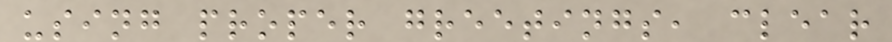using proper greetings, clear
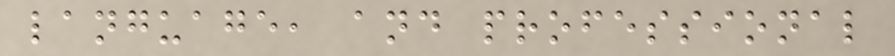language, and professional
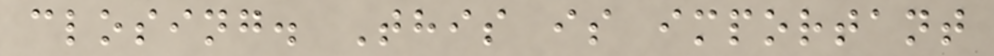closing. This is important
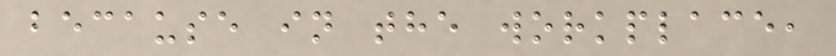because in the workplace,
